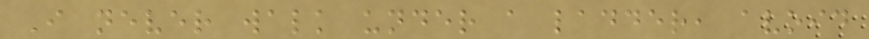I never walk under a ladder, avoid
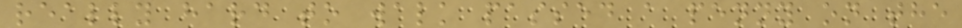really hard to walk passed a penny on the
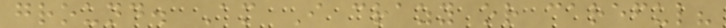ground. Am I crazy or careful?
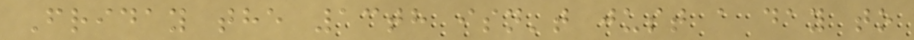Friday the 13th isn't just a day to
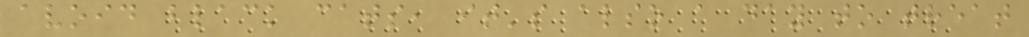avoid black cats, it's also a day to treat
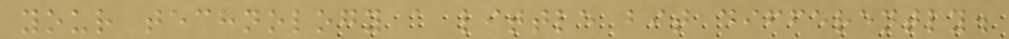your technology a little bit differently.
